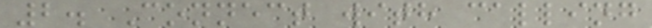2. Connect with calling
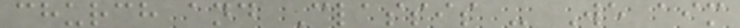church and Classis - We aim
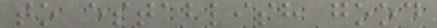to establish good
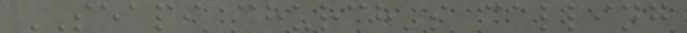SEAPI church's calling
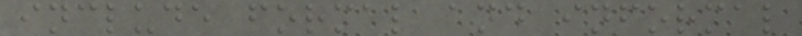include formal and informal
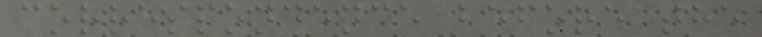correspondence before the
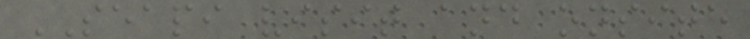SEAPI visit and onsite
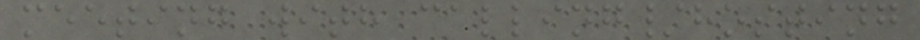meeting with calling/hosting
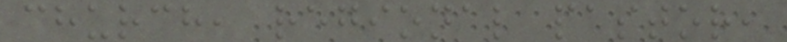church, regional pastor,
